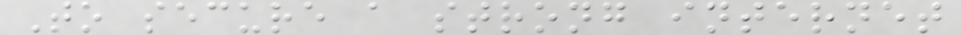To secure a strong internet
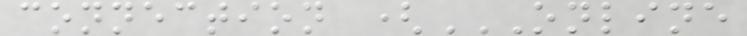connection (ONLINE
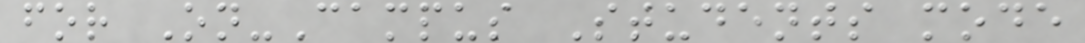for On-Campus Students mode
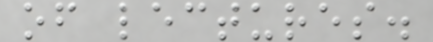of lectures.
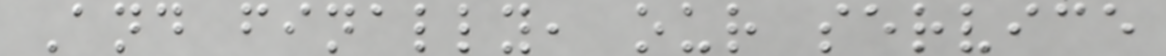And finally, our service
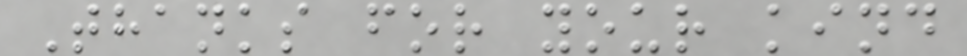Thanks for your kind
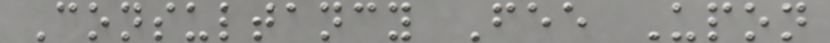Consultancy Fee Upon
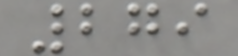279
